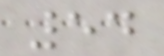54
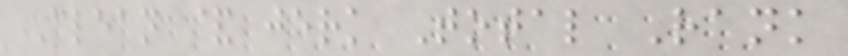Clean & jerk Total Rank
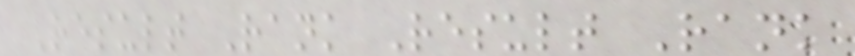Result Rank Result Rank
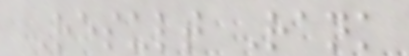Result Rank
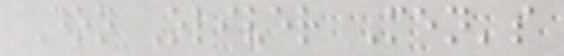Don Oliver Men's
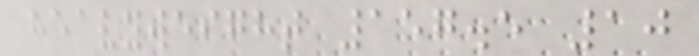heavyweight 157.5 10
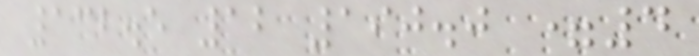132.5 12 190.0 =4
